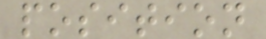position
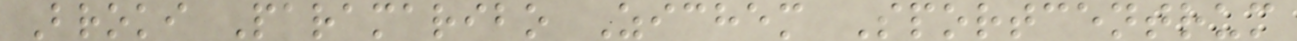Broki Paramaribo Zichem Sportcentrum
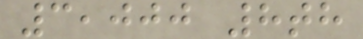3,000 8th
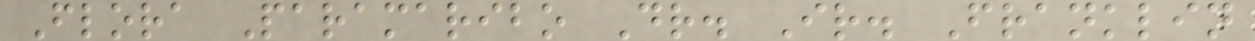Flora Paramaribo Dr. Ir. Franklin
